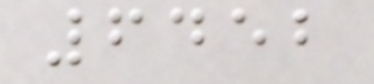6452
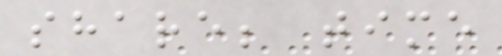share; time
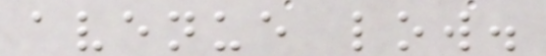avenue low.
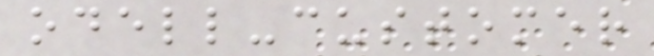odell-customer
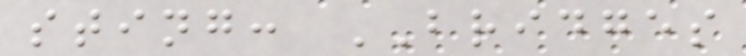sting: BRIDGES
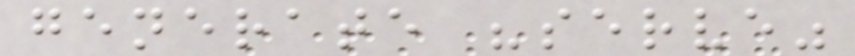generate "serve"
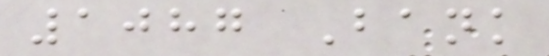1087 Bank
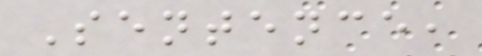Sentence,
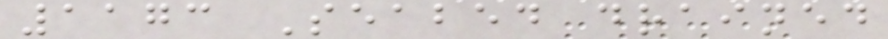1173 Seabed drained
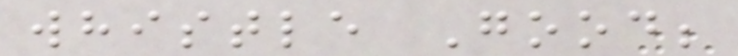whistle Good;
